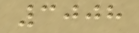3008
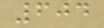604
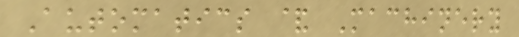Automatics & Machinery
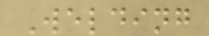Welding
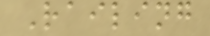Railing
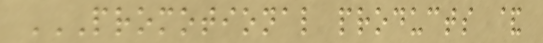PROMOTIONAL PRODUCTS &
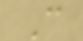C
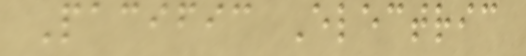Pacific Electric
